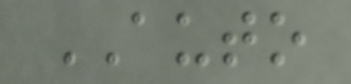AUTO
